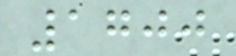1700
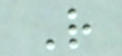R
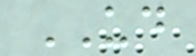UD
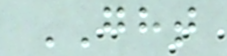GHT
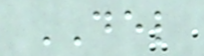DEL
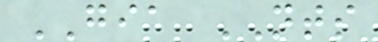GIA NTS
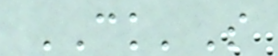CK'S
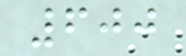600
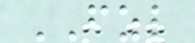FZL
